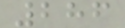286
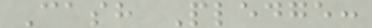Cash Pledge:
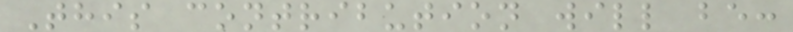This contribution will be:
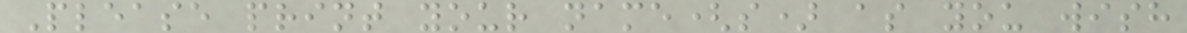Please print your name(s) as you wish
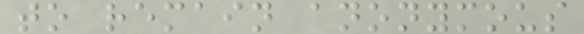to remain anonymous
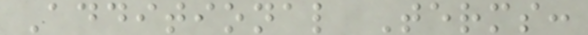Additional Terms:
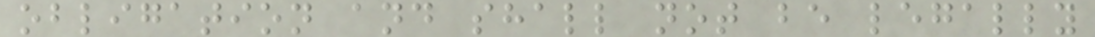obligation and shall not be legally
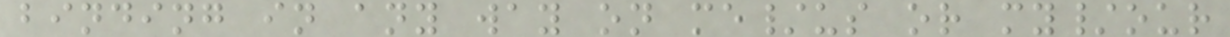binding in any way on me/us or my/our
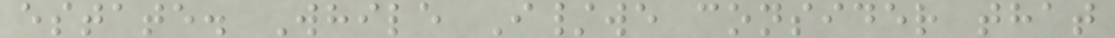estate. While I/we consider that
